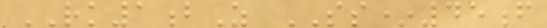RK1bZ SS*45f
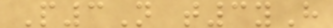P3N t3yH
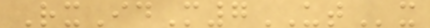RxIdM7UTx
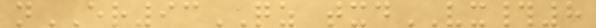nER93QZ txdVX#8
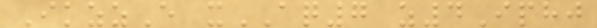IkzzE xAQ7 z4Iphj
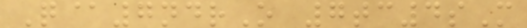Q@7ndrO 7tc4sM
